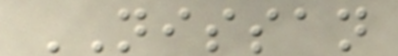NISSAN
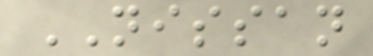NISSAN
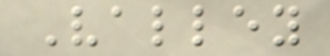Valley
